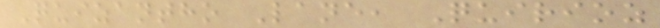Quizantho Lane, Quirioz
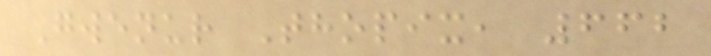Gwenur Thopix, 662
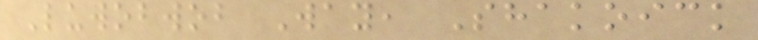Luwobwob Way, Shakoick
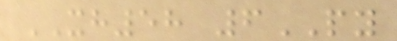XH58 6PY
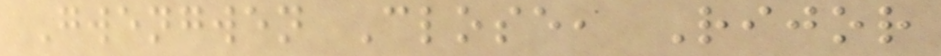Gwengwen Close, Rijor
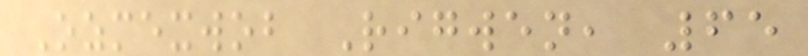Ozmexwob Rigwen, 65
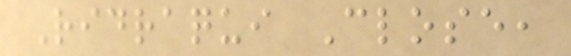Ridraqui Close,
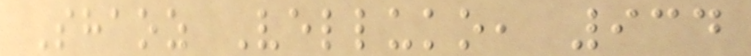Shaoz Velluko, 934
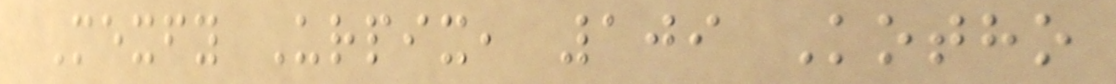Mexfy Urpix, 109 Kotho
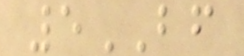5BF
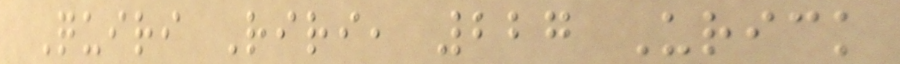Quiri Riri, 227 Urick
